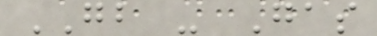GB - Gas
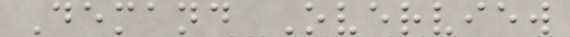Demand Overview
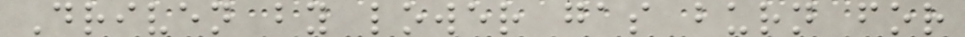Driven by lower gas burn for
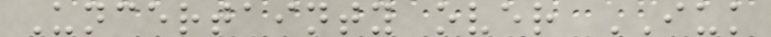Uncertainty over IUK
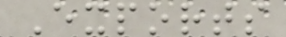Exports
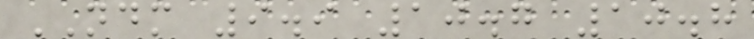NDM 9.9 10.7 10.8
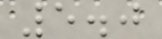5.0
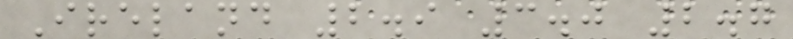Ireland 2.9 3.0 2.7
